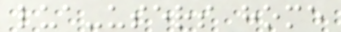lua-users home
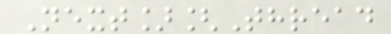Next][Thread
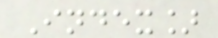Index]
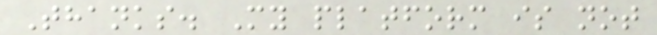Thanks. My platform is not
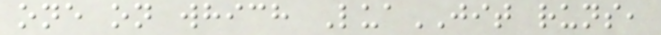one on which LuaJIT runs,
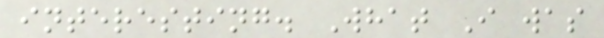interesting. What I was
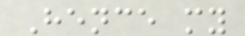Hence my
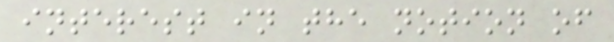interest in the notion of
